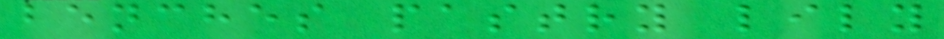benches pastry lily
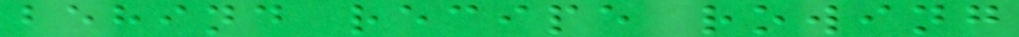behind recipe rowing
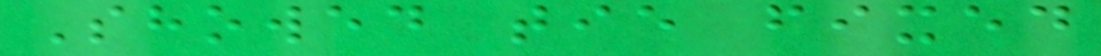Showed tie fixed
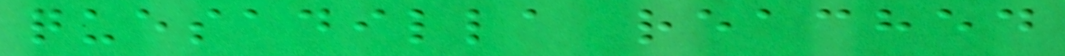quesadilla reached
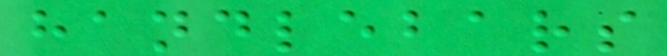handlebars
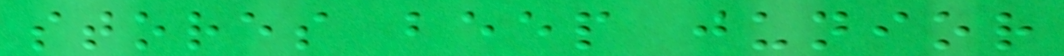stores beep junior
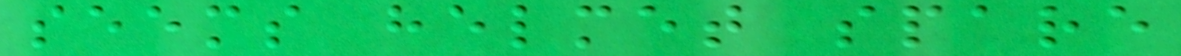seems helmet spare
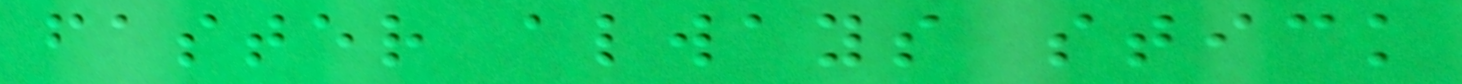faster always stick
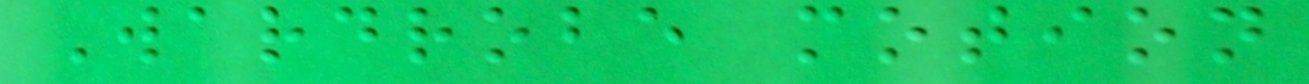Wardrobe motion
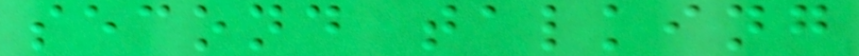second talking
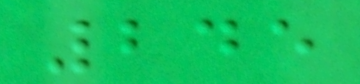245
